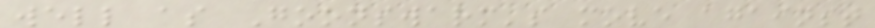well as Goonswarm's move against
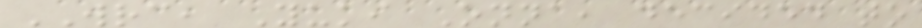WRC, Yuki Onna, decided to
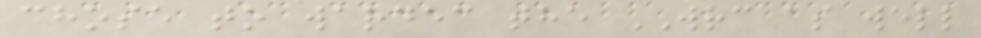chose to wardec the WRC as well
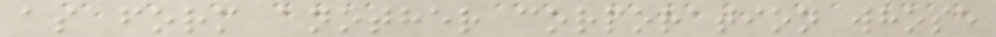as form another corporation whose
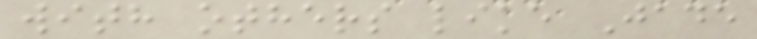with others like Jade
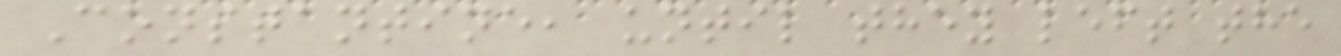Constantine, until they left the
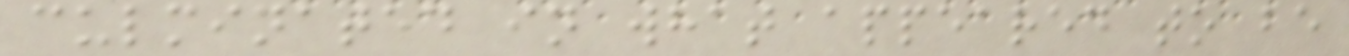culminated in what appeared to be
